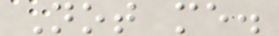Not me.
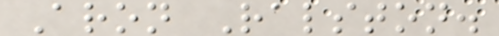Aron Ralston.
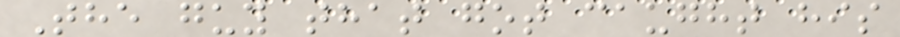The guy that got caught his
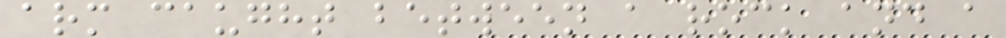arm caught between a rock and a
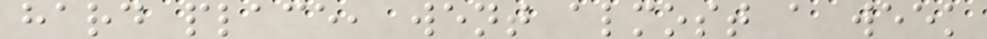hard place, went almost a week
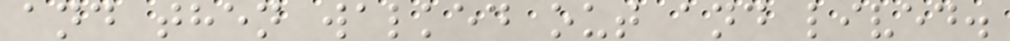and then walked out and lived.
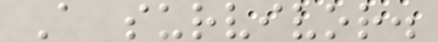A survivor.
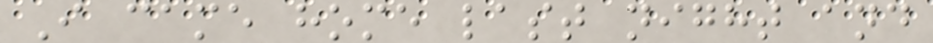I came home last night and
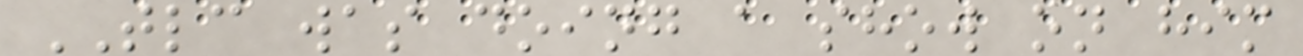TLC was doing a show on him
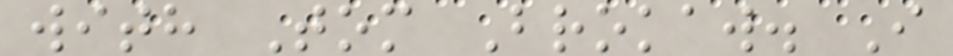with Tom Brokaw. I
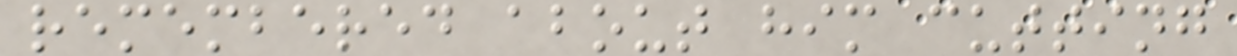remembered about him cutting
